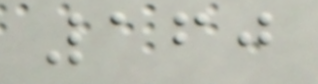160
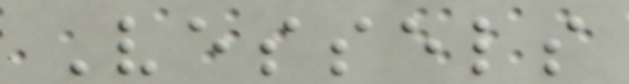Vessels
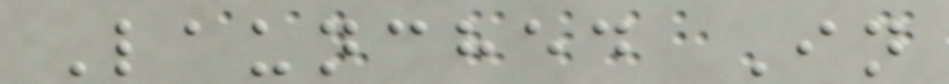Launched In
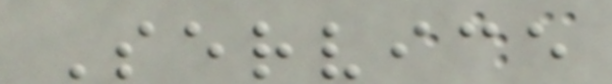Service
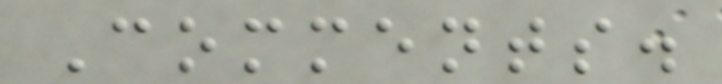Comments.
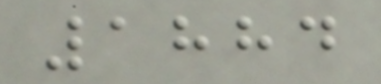1884
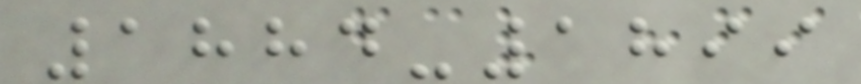1884-1899
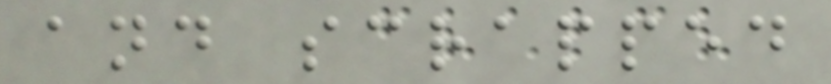and scrapped
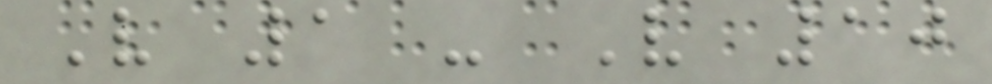V 1 - V 10
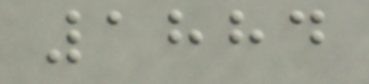1884
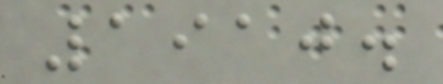1910.
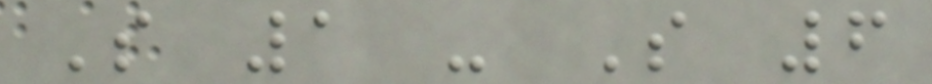S 1 - S 6
